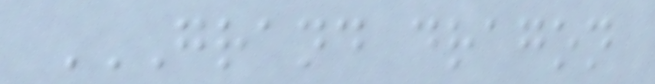GRAND DRAGON
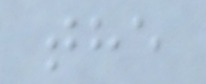the
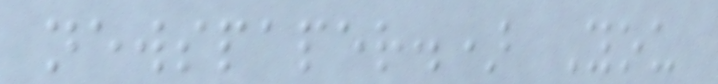newspaper.) You
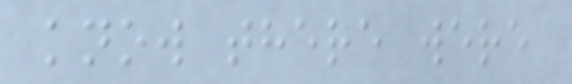know there were
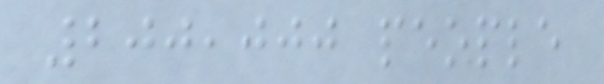200,000 people
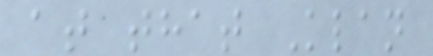at that Klan
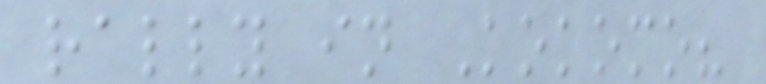rally in Kokomo?
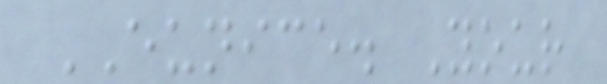EUNICE. Your
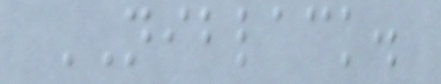NIBLACK.
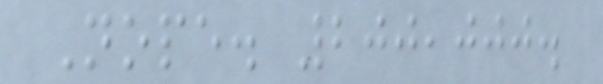Nope. 200,000.
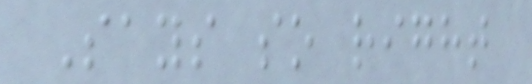Says so right
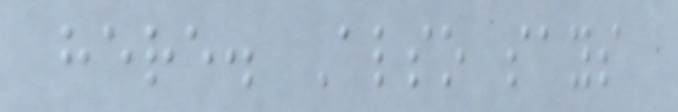here. Also says
